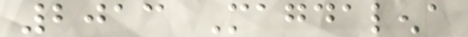2013 Magdalena
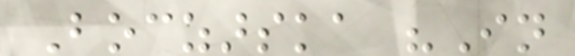Boczarska "In
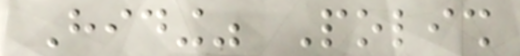Hiding" Polish
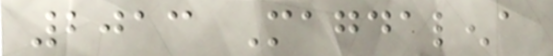2013 Magdalena
